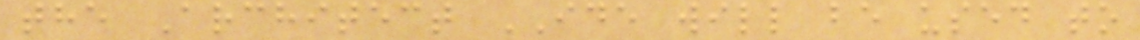the Architect IDE will be used to
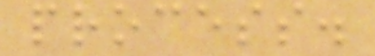process.
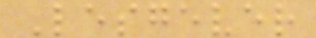Lesgever
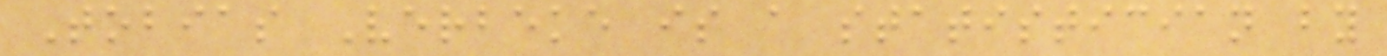Tobias Verbeke is a statistician by
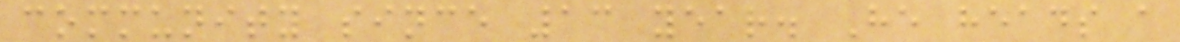community since 13 year. He heads a
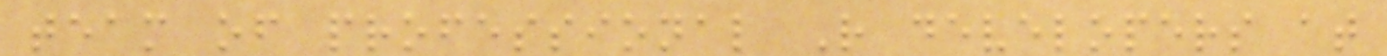team of professional R developers at
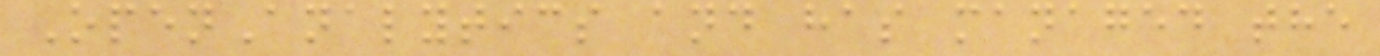OpenAnalytics and has managed the
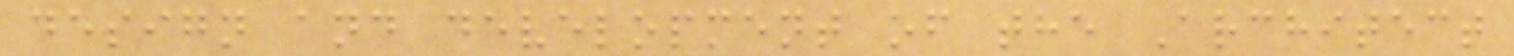design and development of the Architect
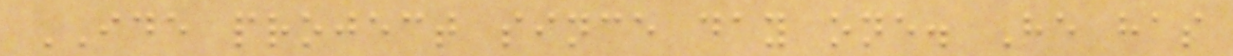IDE project since day one. He has
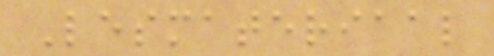Lesmateriaal
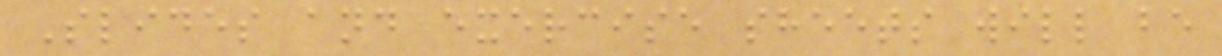Slides and exercise sheets will be
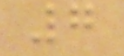7
